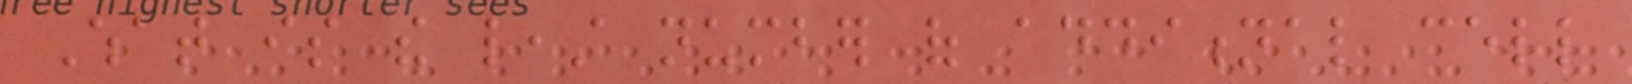What is the least number of additional cell
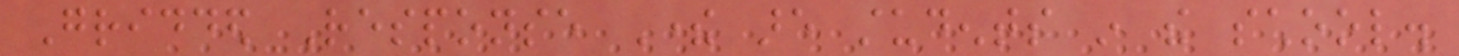Gridded Response There are students in the school.
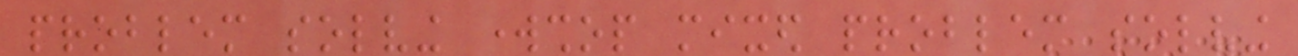problem solving workshop mixed problem solving
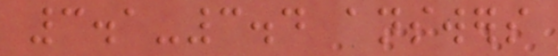3.1-3.4 answers
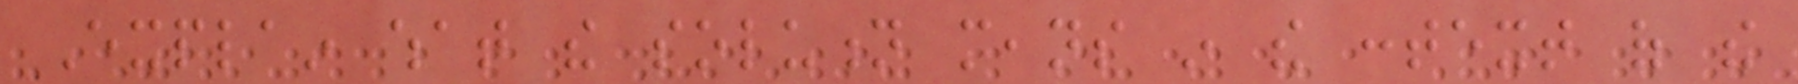Explain what the solution means in the context of the
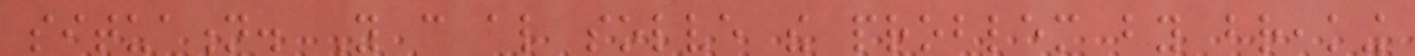situation. You can also solve the problem by breaking
